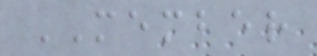MEMBER
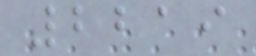2219
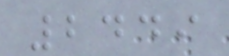2449
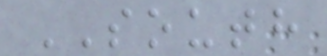SOUTH
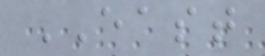EAST
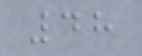48
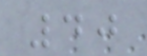40
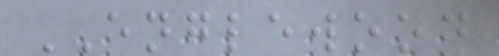ENGLEWOOD
